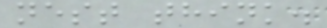nest think.
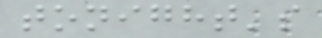tonight's
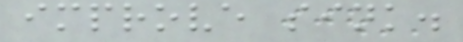improve sink.
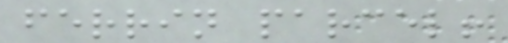ferrin parcel!
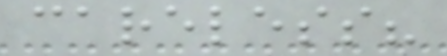careless?
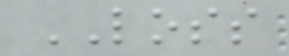LOSS
